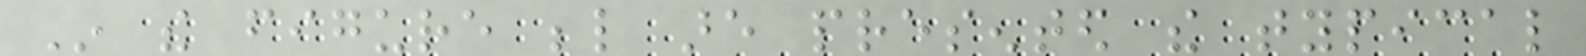In the figure below are presented the typical
